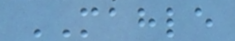MAHLE
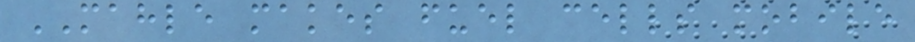MAHLE makes fuel cells mobile
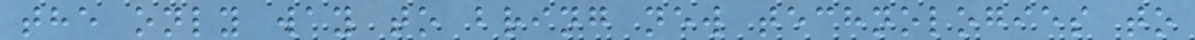the only way to bring new technologies to
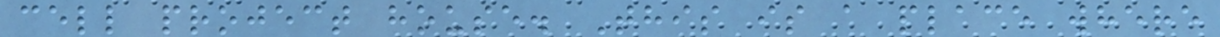cell project house. This is a place where
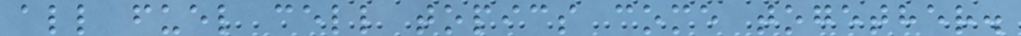all fuel cell topics come together.
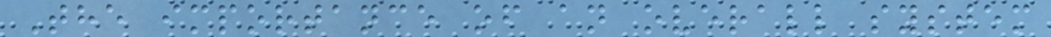The importance of an overall system
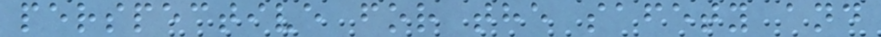perspective for the safety and
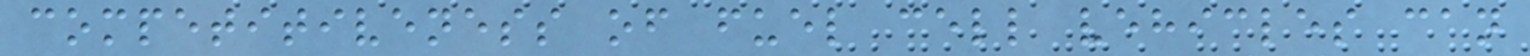competitiveness of fuel cell vehicles can
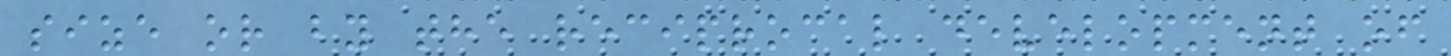size or by the reciprocal development of
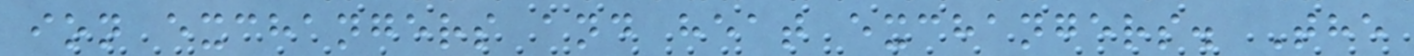ion exchangers and heat exchangers. The
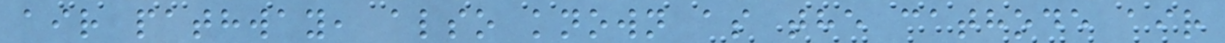air pathway, also known as the cathode air
